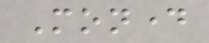Monday
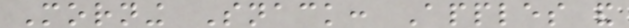Morning Snack: Apples and
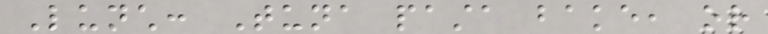Lunch: Tuna pasta bake, or
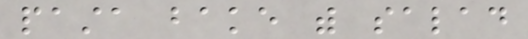pasta bake with salad
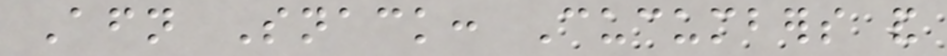Afternoon Snack: Cucumbers and
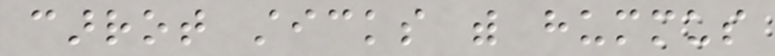carrot sticks with hummus
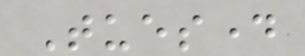Tuesday
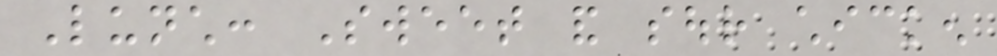Lunch: Sweet and sour chicken
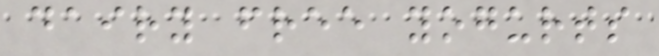dairy free yogurts
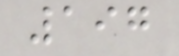197
